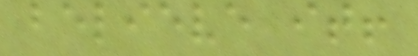believe it!
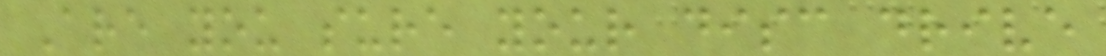Are you sure your disc drive
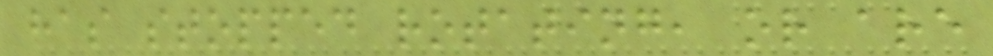has stopped rotating, or are
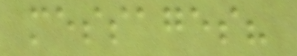messages?
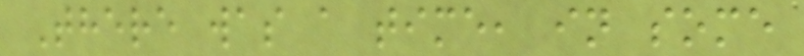There was a time, in some
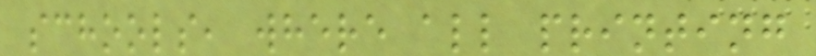schools, where all printing
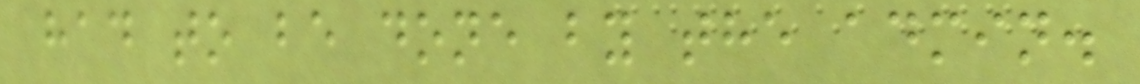had to be done by the admin.
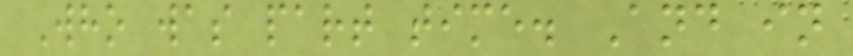Who was part time. And in
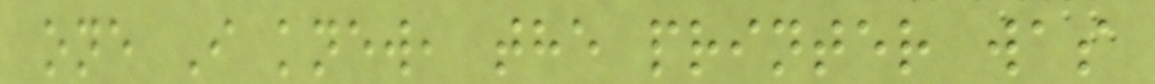one I knew, the printer was
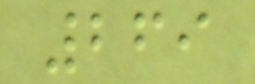269
